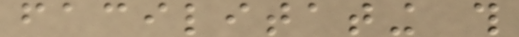facilitating this
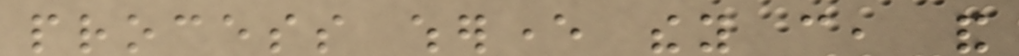process wherever they can, and
